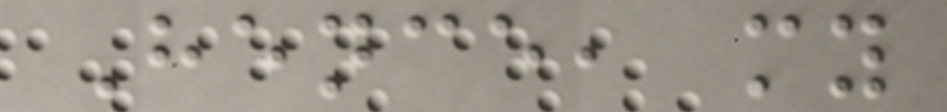Hence, my
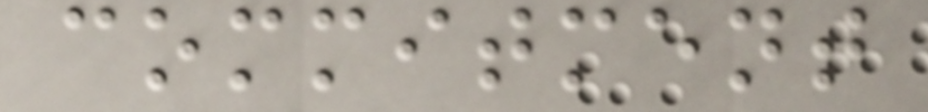commitment
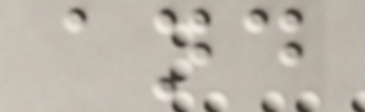and
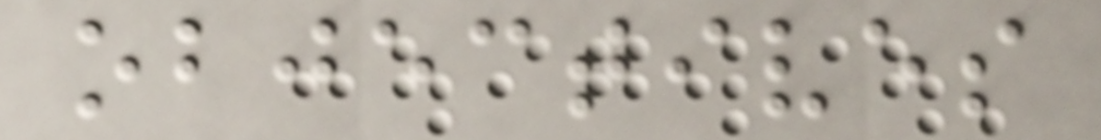objectives
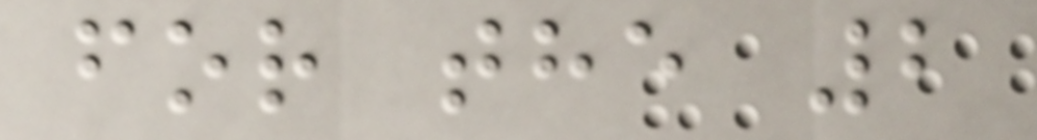for the 2
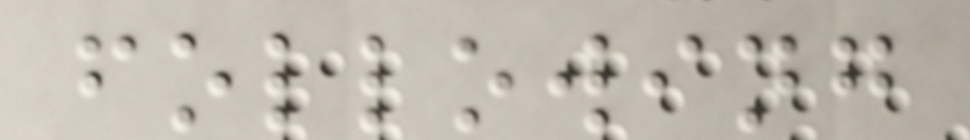following
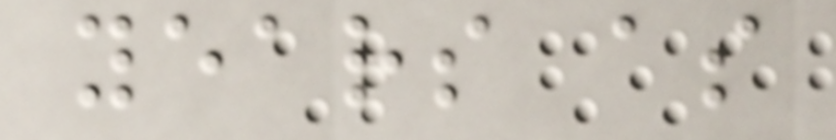years as
